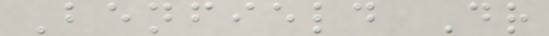Benfield Dr
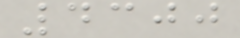4300
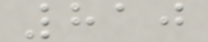810
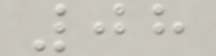08
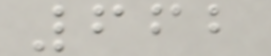662
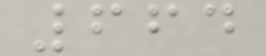664
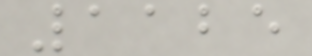1125
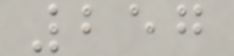257
